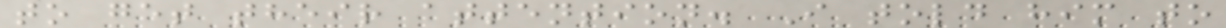to get their attention. I told him to
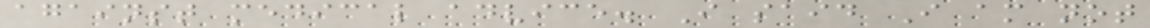against medical advice. I said I am not
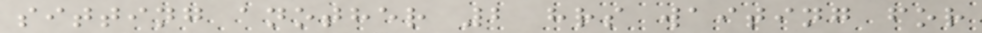sitting another 2 hrs waiting for
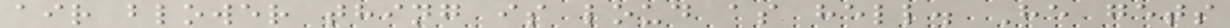air blower thing is loud as hell. He gets
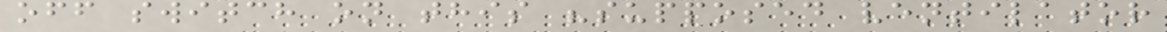off switch on this "supposed ventilator
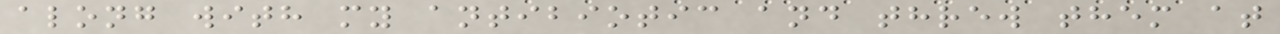along with my antibiotic and threw them at
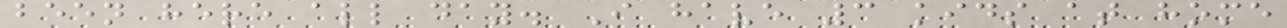been here all day. I have 3 kids at home
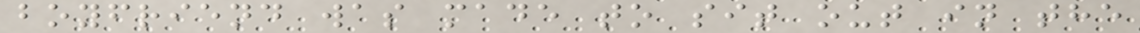boyfriend was made to sit out in the
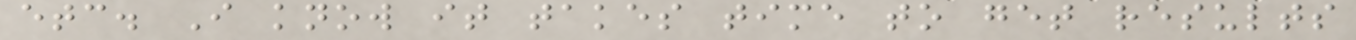etc. I know it takes time to get results
